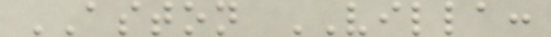ASTON VILLA:
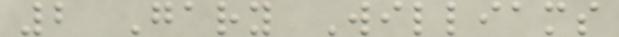2 Gary Williams
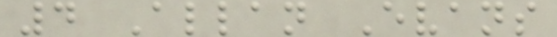4 Allan Evans
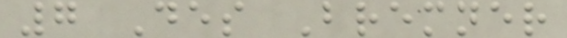7 Des Bremner
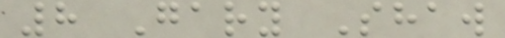8 Gary Shaw
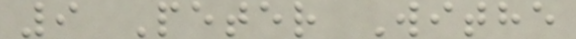9 Peter Withe
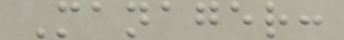Manager:
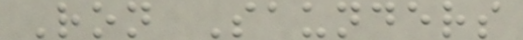Ron Saunders
